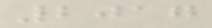2017
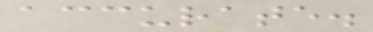accurate.
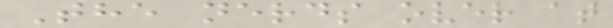The nerds over at
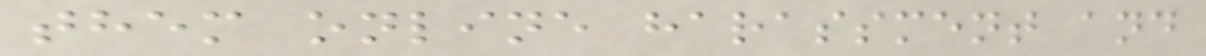them online harassment and
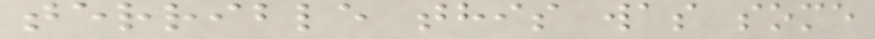terrible this was some
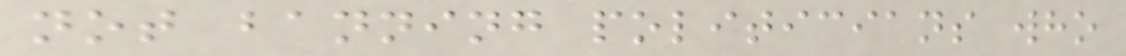not banning politicians who
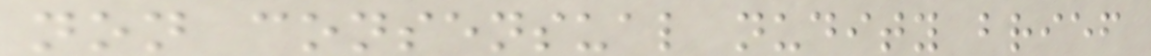non consensual nudity brief
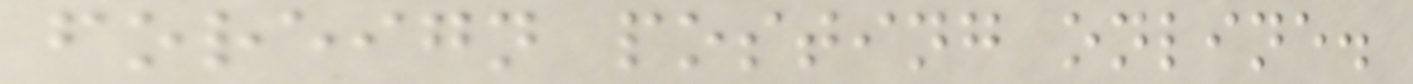foreign posting online.
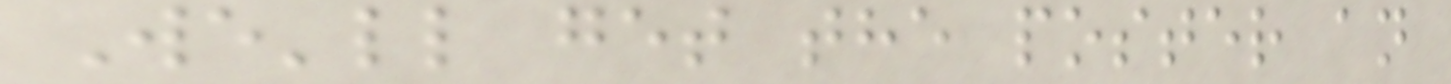We'll get the poster an
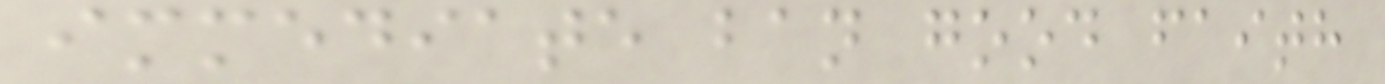immediate ban good faith
